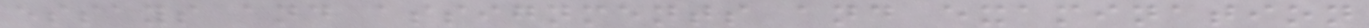essays and assignments and examination
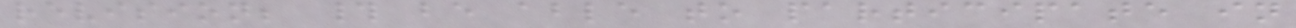revision; # be able to participate in
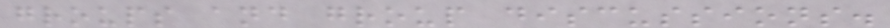groups and group discussions.
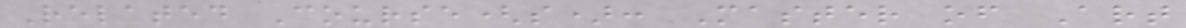Related Course(s): Master of Art
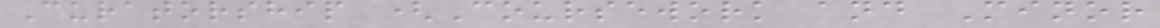Curatorship (Coursework and Minor
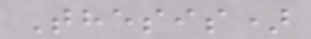Thesis)
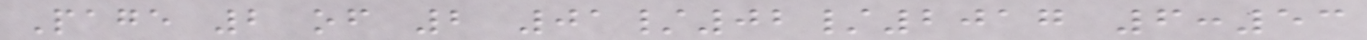Page 2 of 2 01/02/2017 6:53
